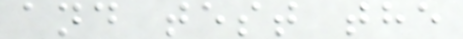and test the
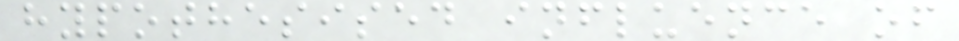hypothesised influence of
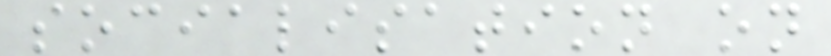socialisation on
